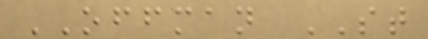OFFMAN ST
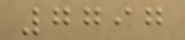7797
